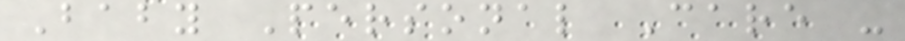Baby Personal Care -
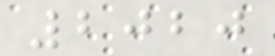2020
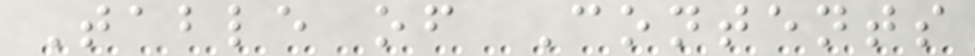Table of Contents
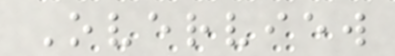Overview
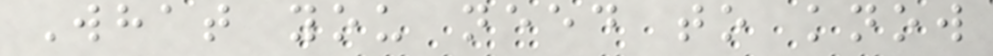What you need to know
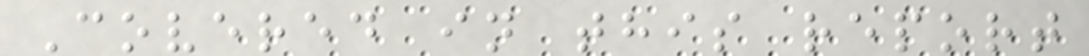Covered in this report
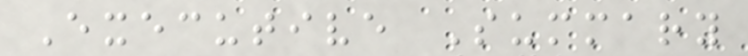Executive Summary
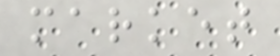market
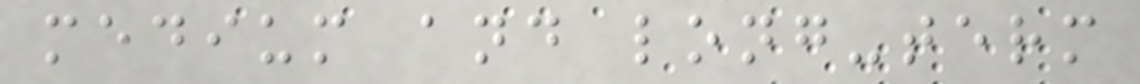medium and long-term
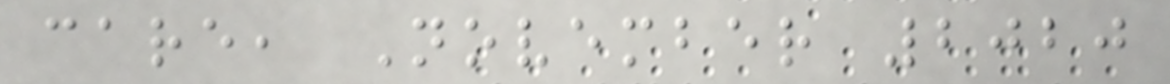care, November 2020
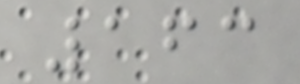163
